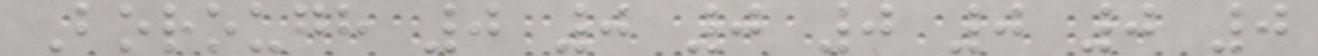Borough 0 0 0 0 0 0 0
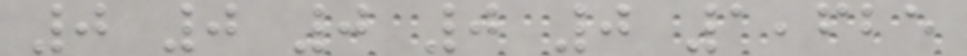0 0 0 0 0 1,625
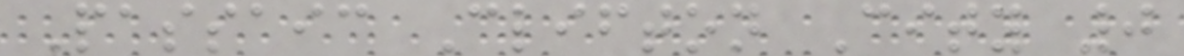Passaic Clifton City 0
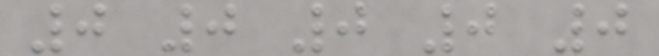0 0 0 0 0
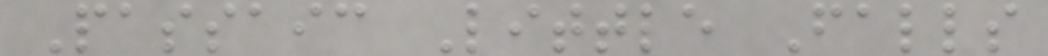Passaic Little Falls
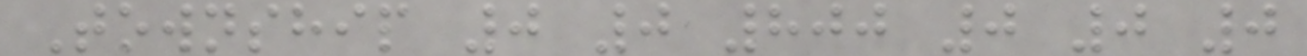Township 0 0 800 0 0 0
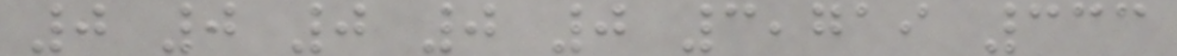0 0 0 0 0 3,719 333
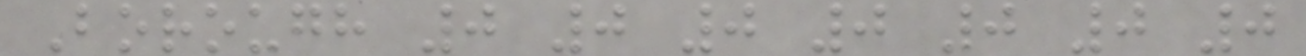Borough 0 0 0 0 0 0 0
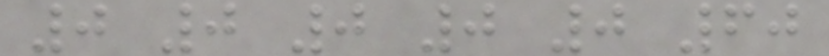0 0 0 0 0 60
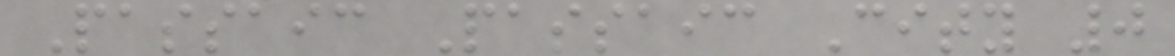Passaic Passaic City 0
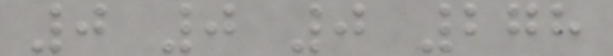0 0 0 278
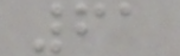61
